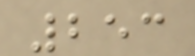253
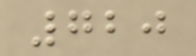720
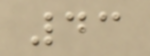43
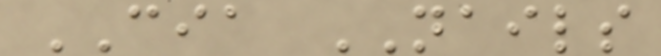CIA NAILS
